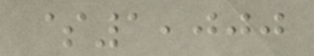$1,000
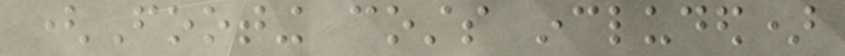(Footing costs included)
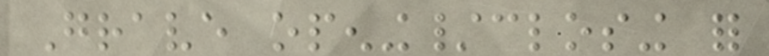Grave opening/closing for
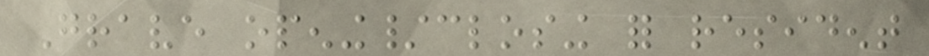Grave opening/closing for resident
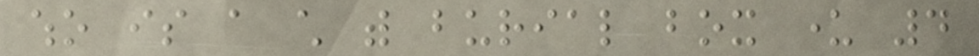who is a child with burial box under 4
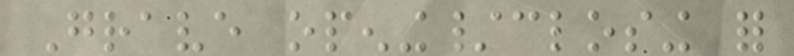Grave opening/closing for
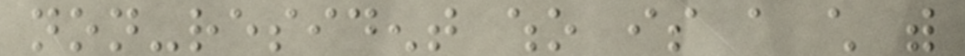non-resident who is a child with
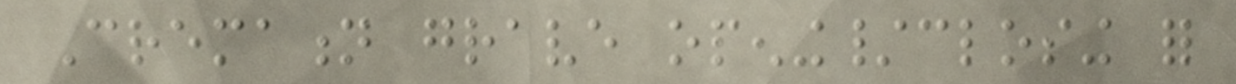Cremation grave opening/closing for
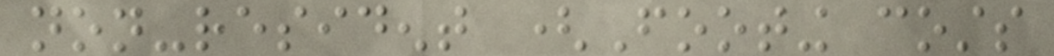non-resident (Footing costs
